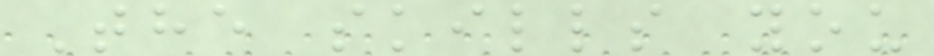The skills you
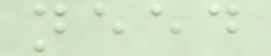need
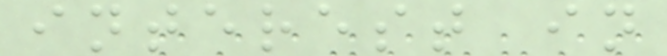interest in
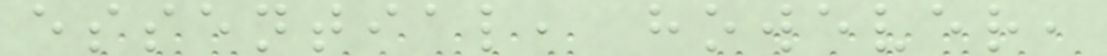essential, however,
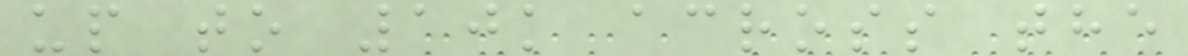up to 10k across the
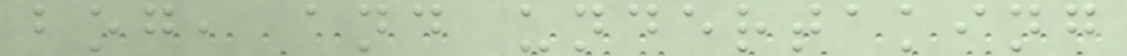bog, and undertaking
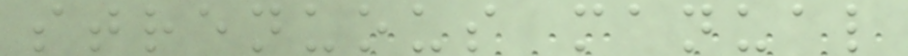strenuous manual
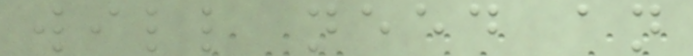will need an
